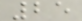25
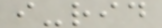i-rid
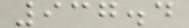937.4
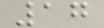17
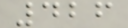426
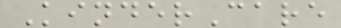KinderCare
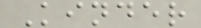Kinder
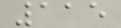115
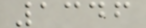1346
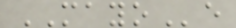MAYOe
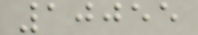10055
